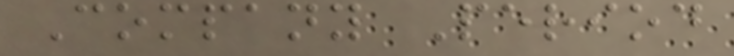Company Period
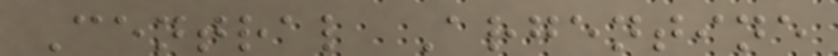Central Argentine
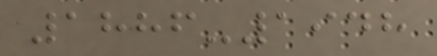1886-1948
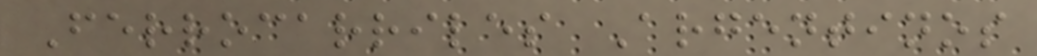Ferrocarriles Argentinos
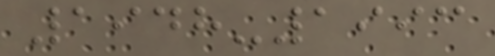1948-1993
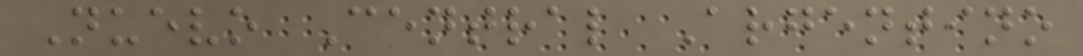Nuevo Central Argentino
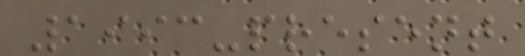1993-present
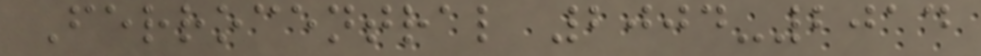Ferrocentral 2004-2014
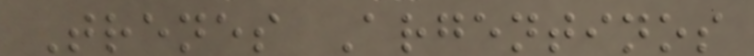Trenes Argentinos
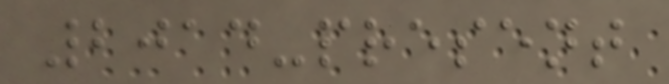2014-present
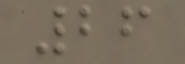26
